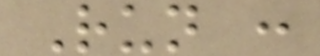Run :
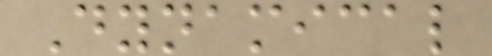Dynamical
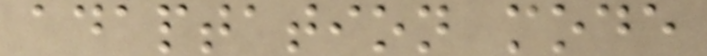adaptation mode
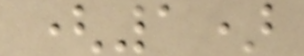(1)
